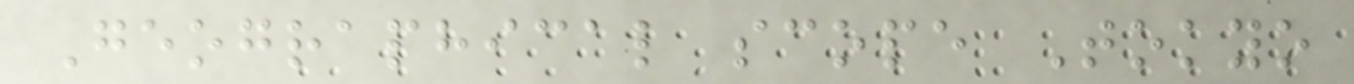Geographical scope Tokyo
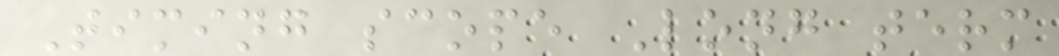Timing scope Long term
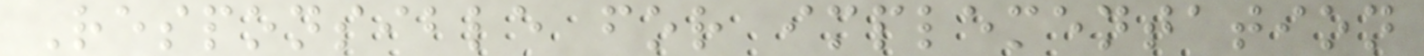Responsible for implementation
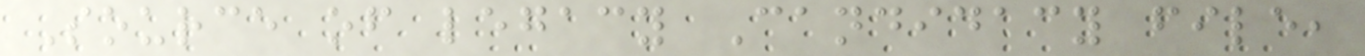Source of legacy Candidacy file,
